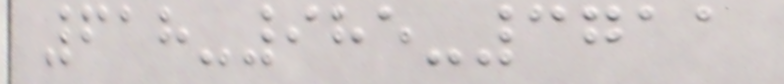618-985-3711
